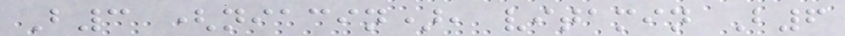B3 (niacin), vitamin B6
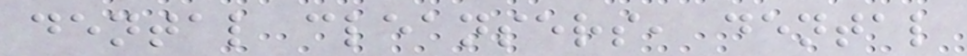dental cleansers, dental
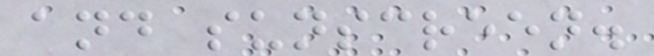and sunscreen.
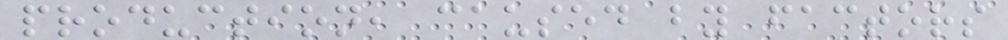production, caused by factors
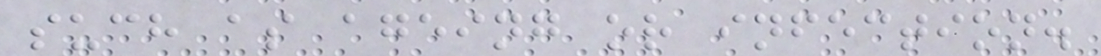such as ageing or infection.
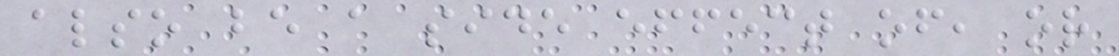also be a side effect of, or
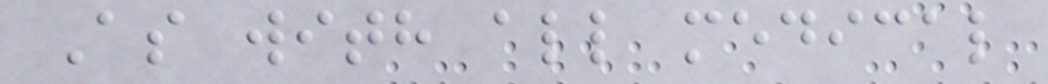As with all medical
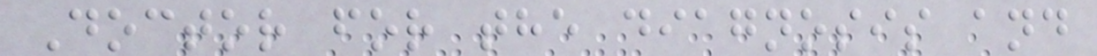Doctor for the diagnosis and
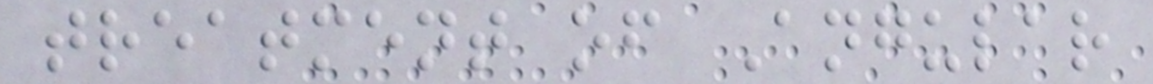treatment of Angular
